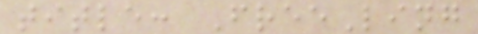title: FreeLing
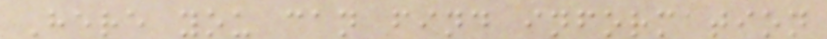Here you can find information
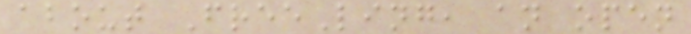about FreeLing, an open
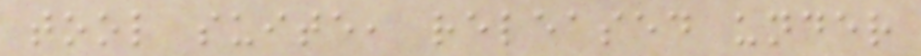tool suite, released under
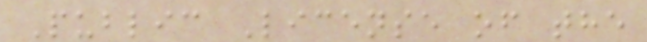Public License of the
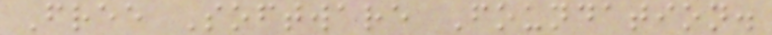Free Software Foundation.
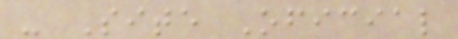- Site Oficial
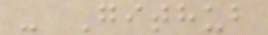- Github
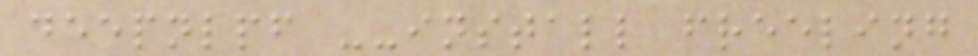deepnlpf --install freeling
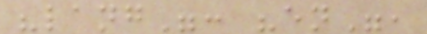"lang": "en",
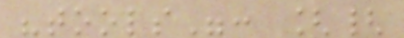"tools": [{
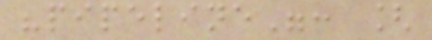"pipeline": [
